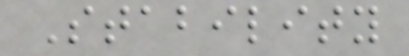Stability
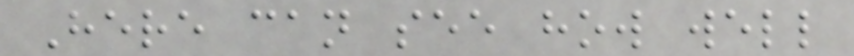Here can see how well
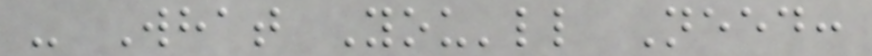- What You'll Need:
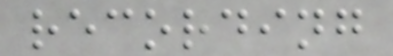recording
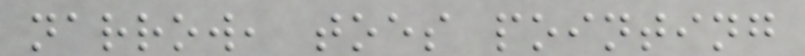narrow, toes pointing
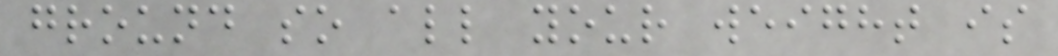ground so all your weight is
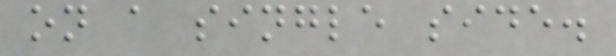on a single side.
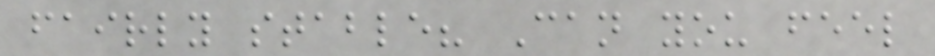fairly stable? Can you feel
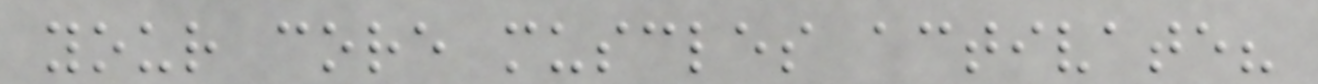your core muscles activate?
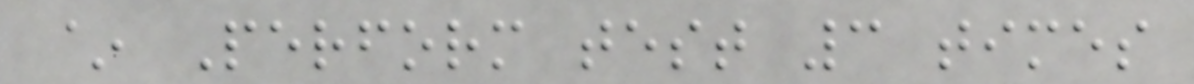~ Perform test 3 times
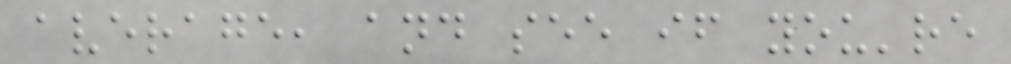average, and see if you're
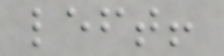left!
